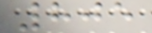805
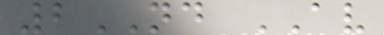2ND AV
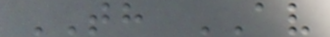TH AV
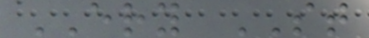ERY ST
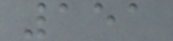151
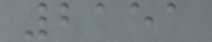2151
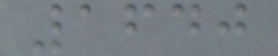1640
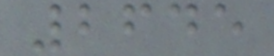2645
